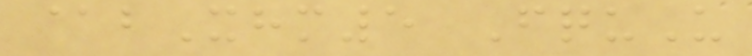@bXhm5 FquU
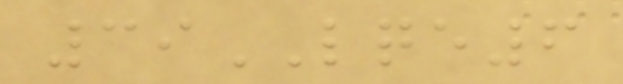39LQE6
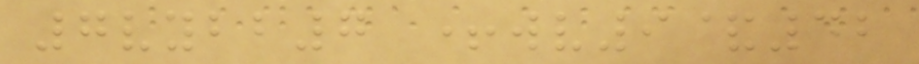7vybb7 +wv9&42
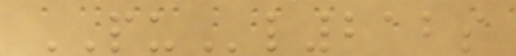PUl212s
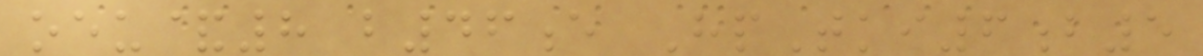oeu&8 b46e HpTki6b5
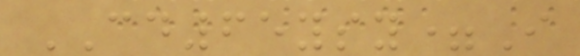CD65ysy=I
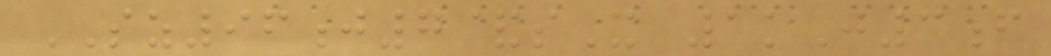SZ96j7&sX 1kJ3f
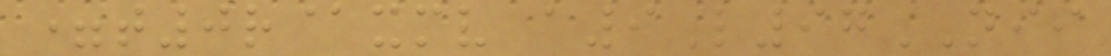=t0r@xmv a9L97NII
